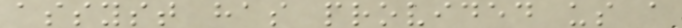assyst has provided us a
